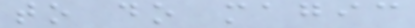to do magic
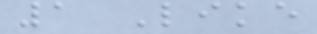1 Like
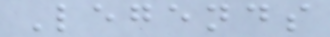Legends
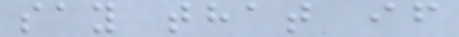say that if
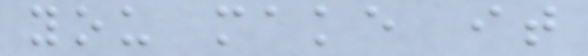you make it
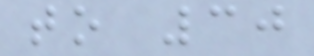to 30
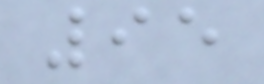95
